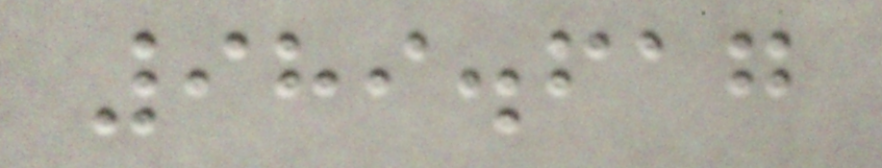989.617
